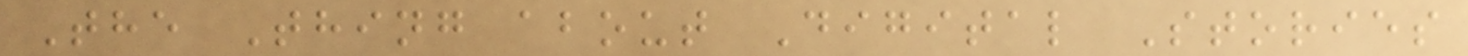The Thing about Digital Stories
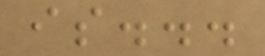is...
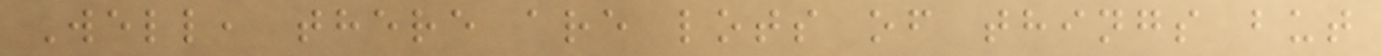Well, there are lots of things but
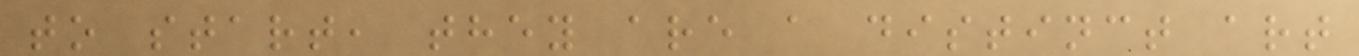to start, they are a distinct art
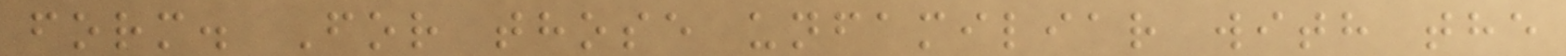form. For those unfamiliar with the
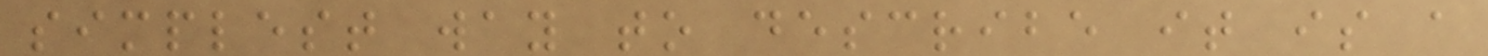simplest way to describe it is a
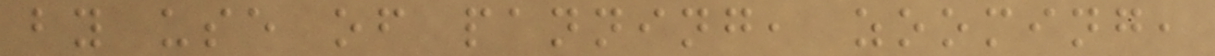by use of panning, zooming,
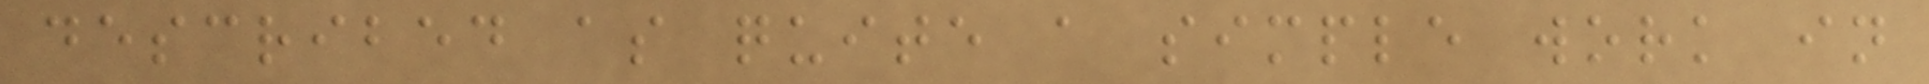described as quite a simple work in
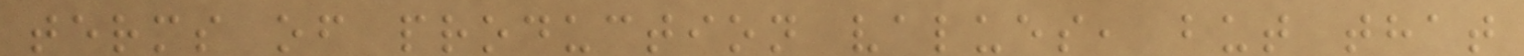terms of production values, but that
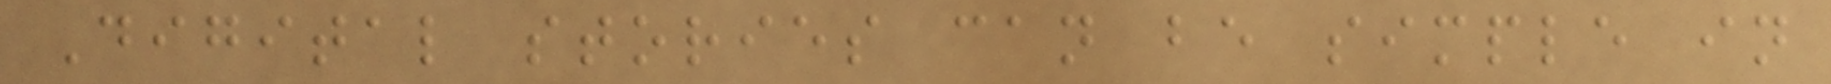Digital stories can be simple in
